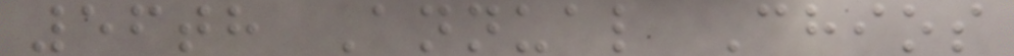56th Annual Chios
